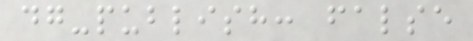dg-publish: false
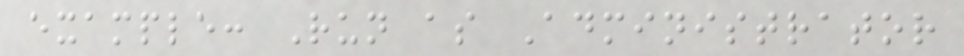example: Run as Administrator
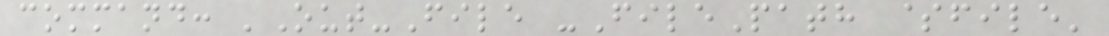command: 'Out-File -FilePath $file'
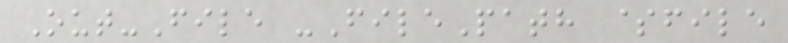Out-File -FilePath $file
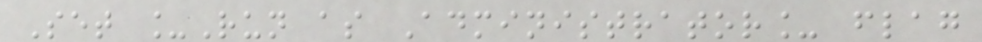Set _Run as Administrator_ flag
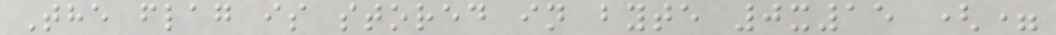The flag is stored in byte 0x15 (=
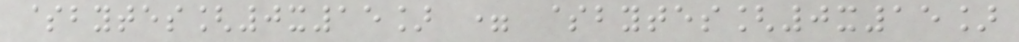$bytes[0x15] = $bytes[0x15]
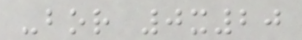-bor 0x20
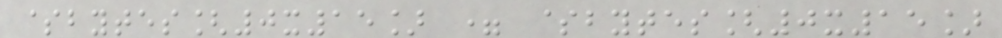$bytes[0x15] = $bytes[0x15]
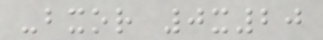-bxor 0x20
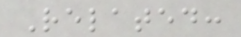Related:
